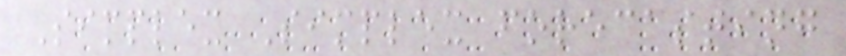Simplex Simplex forecasting
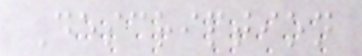Description
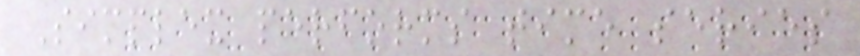Simplex performs time series
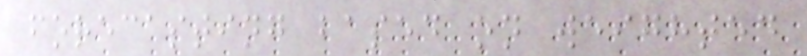forecasting based on weighted
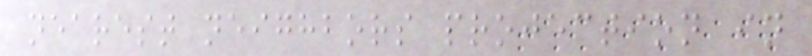nearest neighbors projection in
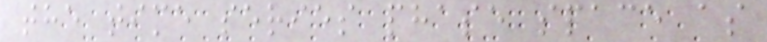the time series phase space as
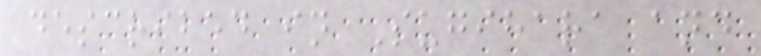described in Sugihara and
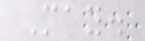May.
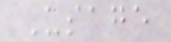Usage
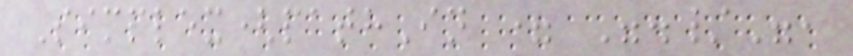Simplex(pathIn = "./",
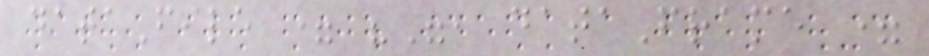dataFile = "", dataFrame =
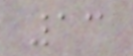13
